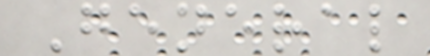General
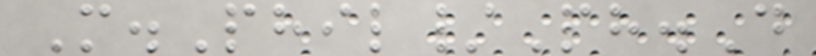M.Phil/Ph.D
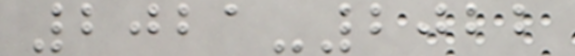2021-2022
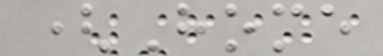(Home
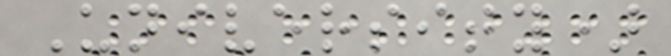University)
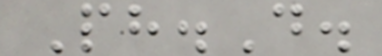Ph.D.
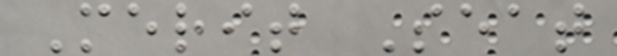Merit Seat
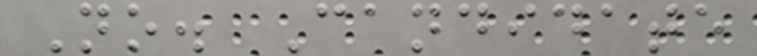No. Candidate
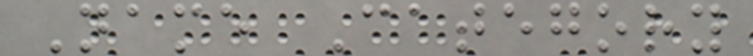Name Category
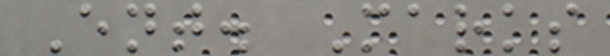Ent. Marks
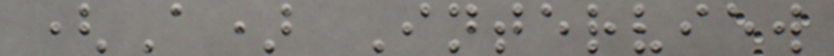(A) Interview
